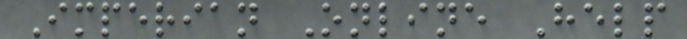Imperian Online Help
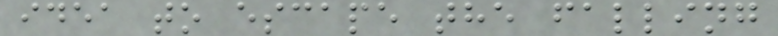idea to escape the falling
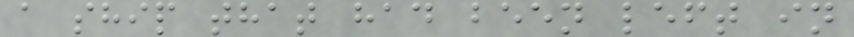a ship that had been left in
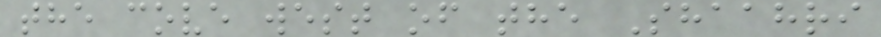the cove west of the Shaahri
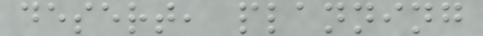desert, planning
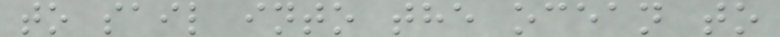to sail into the ocean to
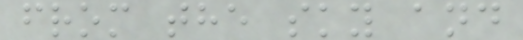from the sky and
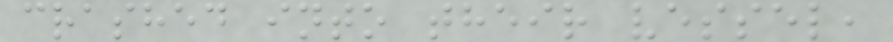crashed into their vessel,
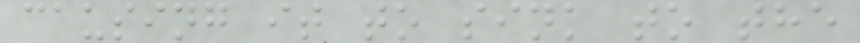causing it to sink to the
